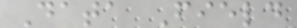Data Field
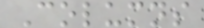Columns
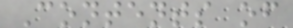Contents of
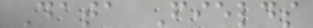Data Fields
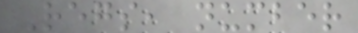Regs, number
